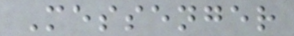Messenger
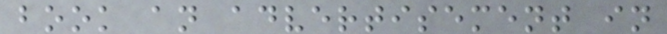book an advertisement in
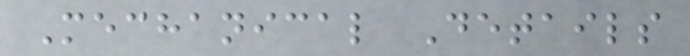Mechanical Details
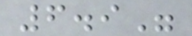6.9"
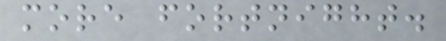more fortnight.
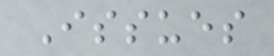Issues
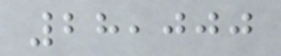28,000
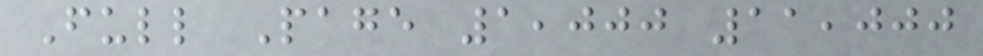Full Page 1,000 11,000
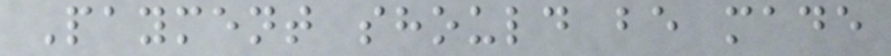Payment should be made
